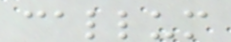callum
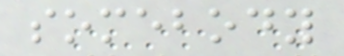somebody
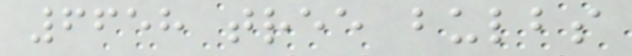6658 tree bulbs
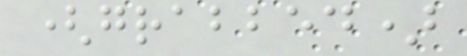(grabbed)
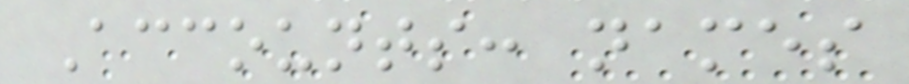Accounts: names
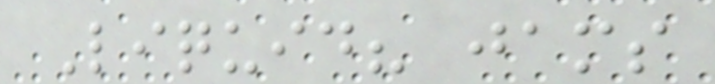Liquid? jams
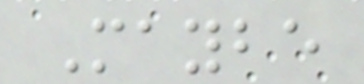Maybe
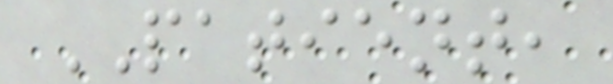PATIENT,
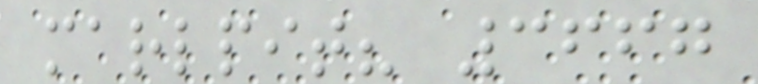marlpit? 3667
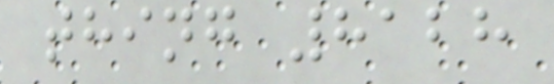thing 8128
